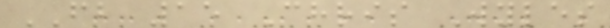FB 15 Chris Wyles
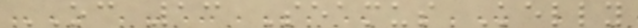OC 13 Seamus Kelly
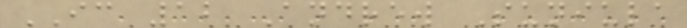IC 12 Andrew Suniula
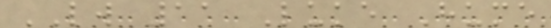LW 11 Luke Hume
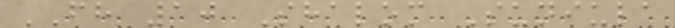FH 10 Shalom Suniula
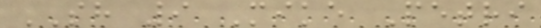SH 9 Mike Petri
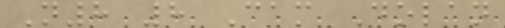N8 8 Cam Dolan
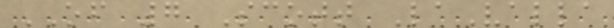OF 7 Scott LaValla
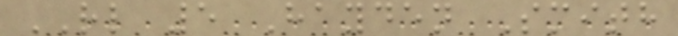RL 5 Hayden Smith
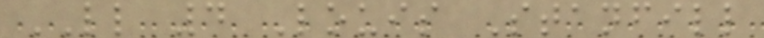LL 4 Louis Stanfill
